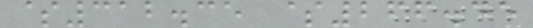$312.35 $266.45
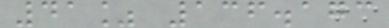41% 136.173
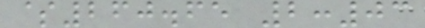$260.65 2:03
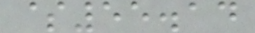$55.14
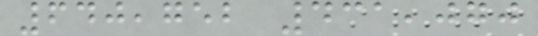640,752 431,070
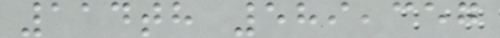114th 589,357
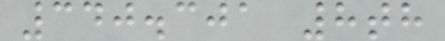340.301 8th
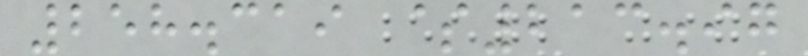258.319 $213.97
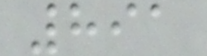891
